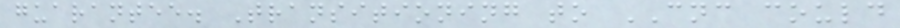guarantee. Transitioning to CNC could
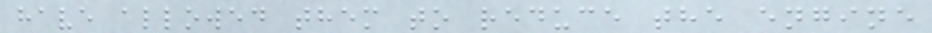have allowed them to reduce the engine
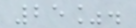25%.
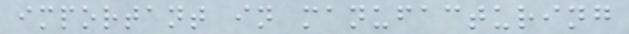important in manufacturing
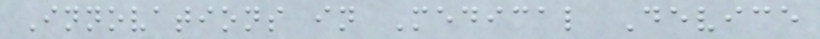Innovations in Medical Device
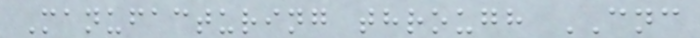Manufacturing through CNC
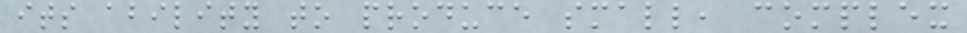its ability to produce small, complex
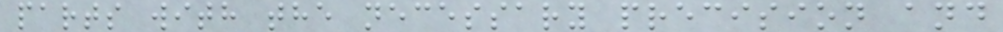parts with the necessary precision and
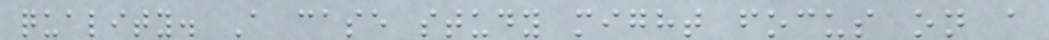quality. A case study might focus on a
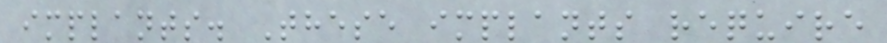implants. These implants require
